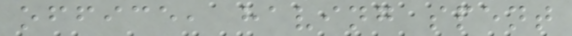office, having spent
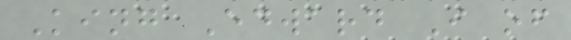King Edward I of
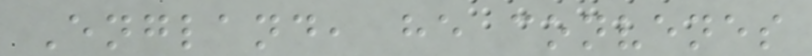England, he convenes
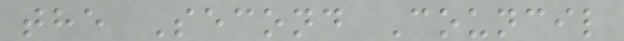the Second Council
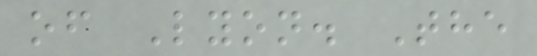of Lyon. The
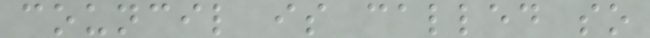council is called so
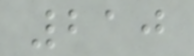210
